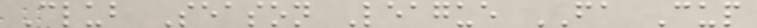Club Season League FA Cup
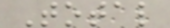Total
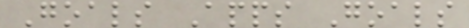Goals Apps Goals
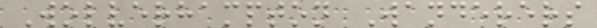Wolverhampton Wanderers
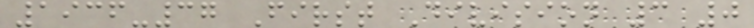1936-37 First Division 3 0
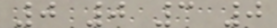0 0 3 0
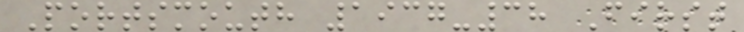Portsmouth 1937-38 First
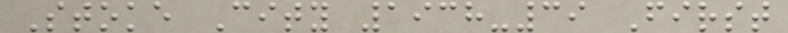Stoke City 1938-39 First
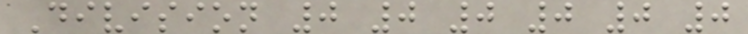Division 0 0 0 0 0 0
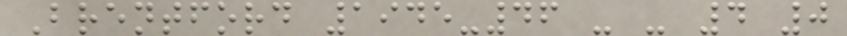Brentford 1945-46 - - 4 0
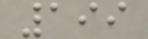199
